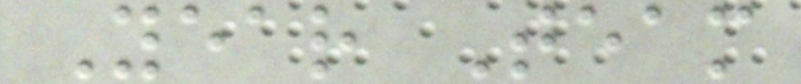Year Team
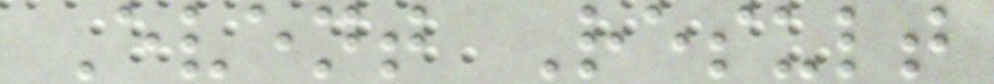Event Result
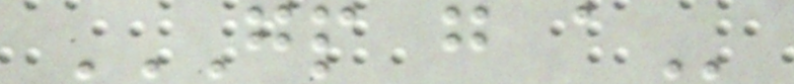GP G A
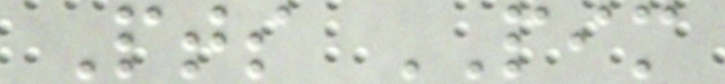Pts PIM
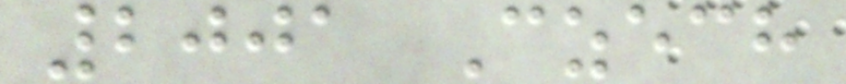2001 Czech
